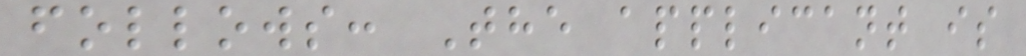follows: The applicant is
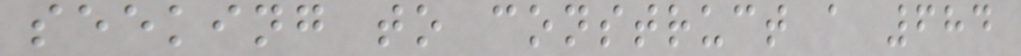seeking to construct a 684
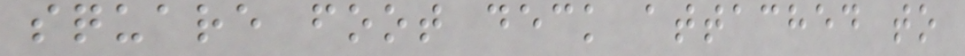square foot deck attached to
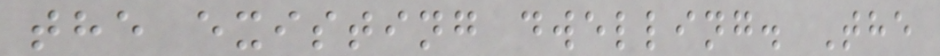the existing dwelling. The
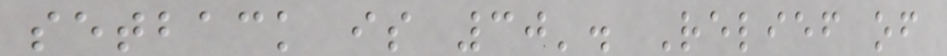setback is 30'. Relief of
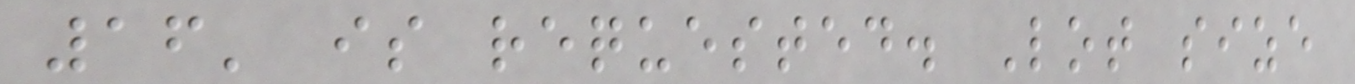16' is requested. Lot size
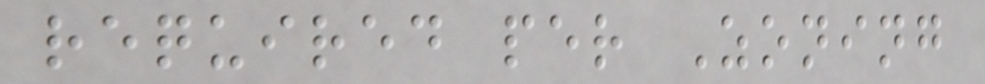required per Zoning
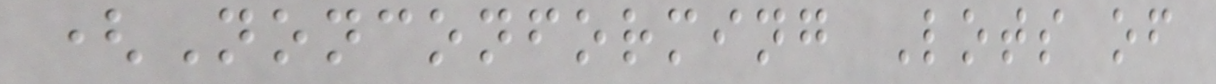(Nonconforming Lots of
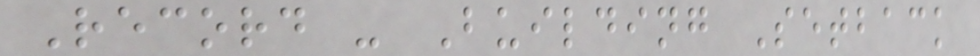Record - Building Setback
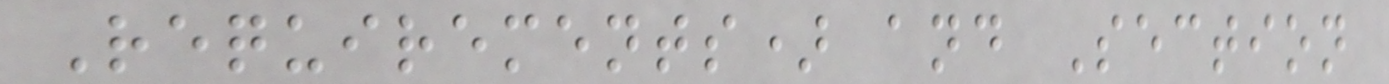Requirements) and Section
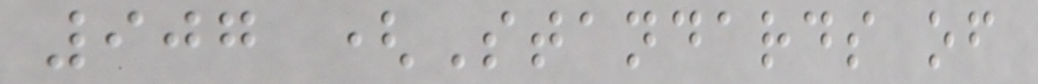907 (Standards of
